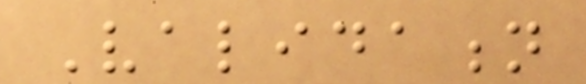Validation
